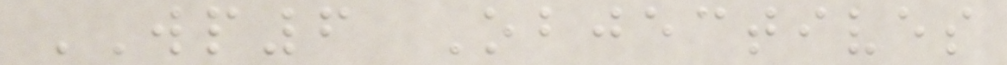WP6 Objectives
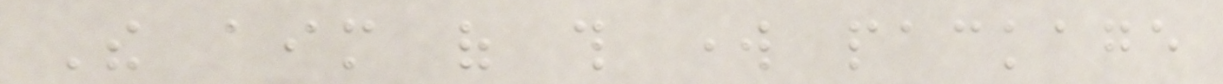The aim of this work package
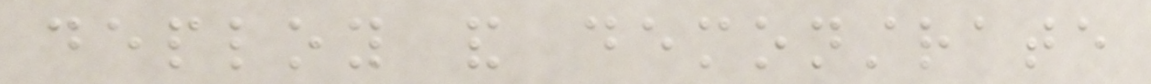deploy and demonstrate
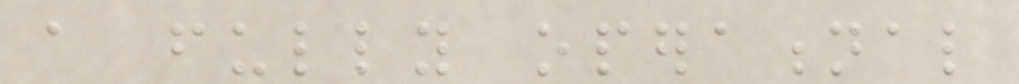a fully operational
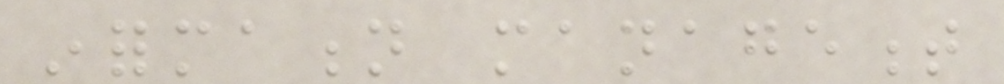information management
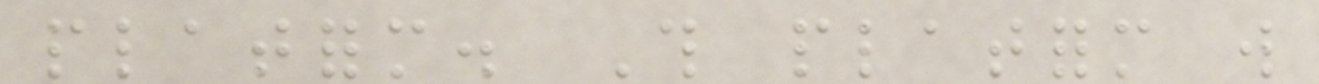platform. This platform will
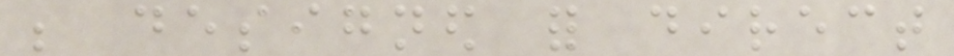be designed for direct
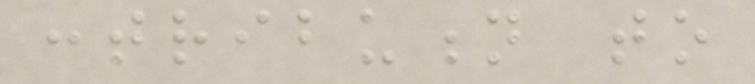contribution to
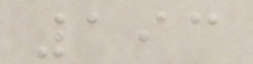193
